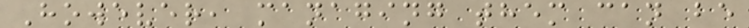However, managing them can be
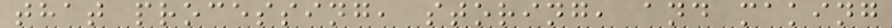that processing, storing, and making
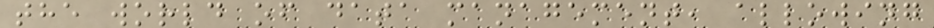the world of data management, allowing
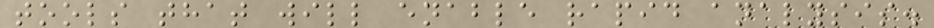tools that will enable rapid analysis.
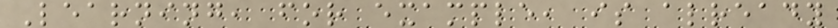Learning, for example, is already
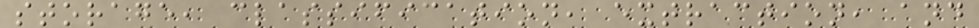storage, classification, extraction, and
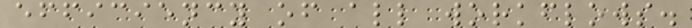efficiency of all workflows.
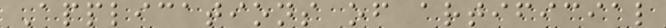Applications of artificial
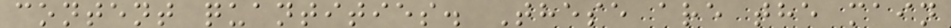content quantities. These are the main
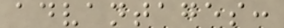advantages:
